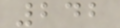242
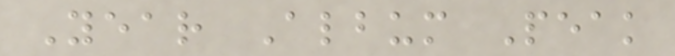Year Album Peak
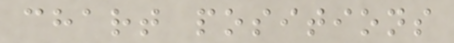chart positions
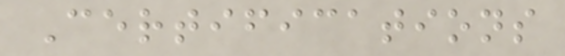Certifications
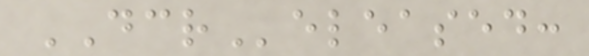DCReleased:
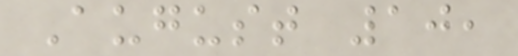August 10,
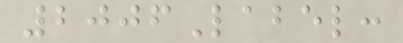2006Label:
